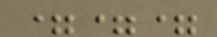===
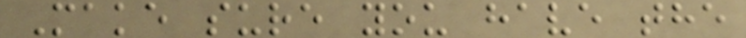Make sure you have the
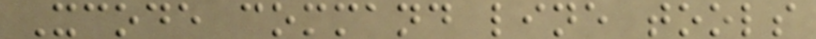Xcode command line tools
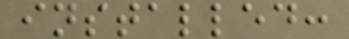installed:
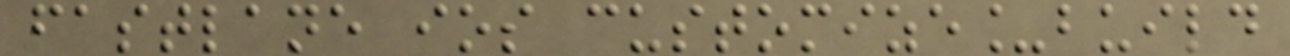fastlane ios customize_build
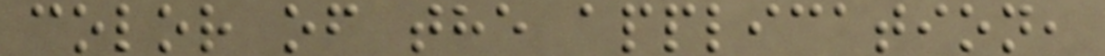color of the application,
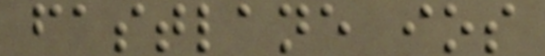fastlane ios
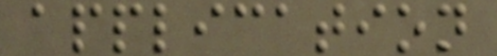application
